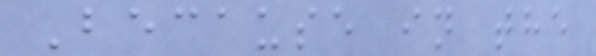Because in the
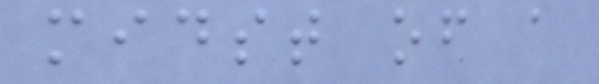midst of a
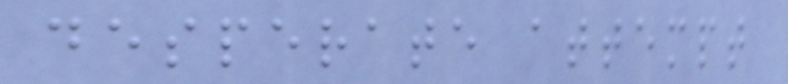desperate attempt
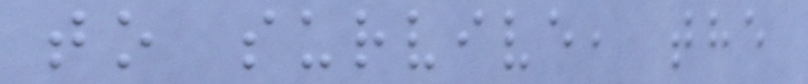to survive, the
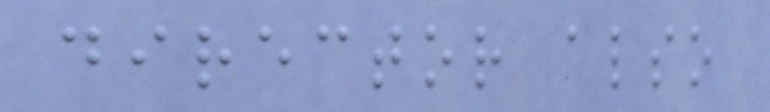director also
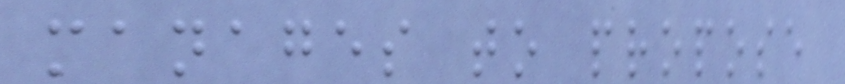manages to propose
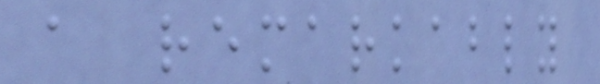a remarkably
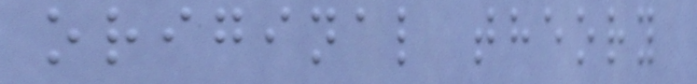original theory
